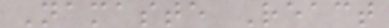Namaste React
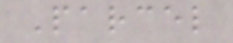Parcel
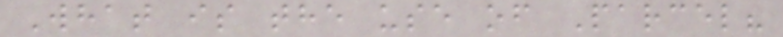What is the use of Parcel?
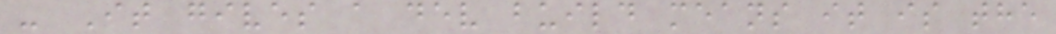- It gives a dev build means it is the
